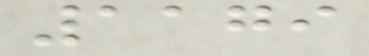1179
